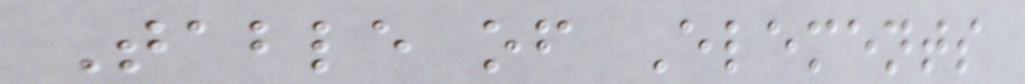Table of Elements
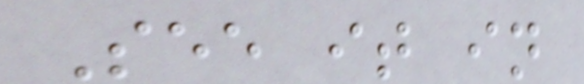See it in
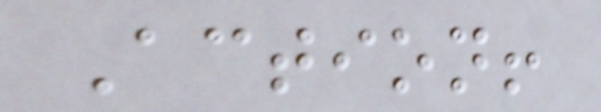Action!
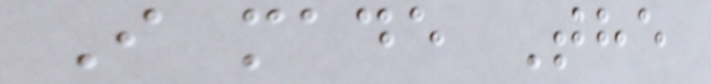I made The
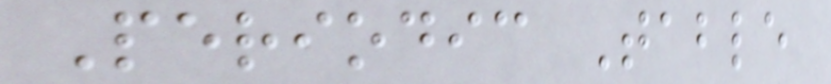Periodic Table
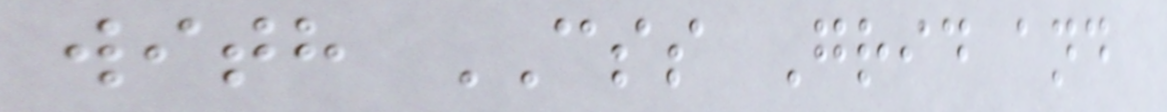with CSS Grid and
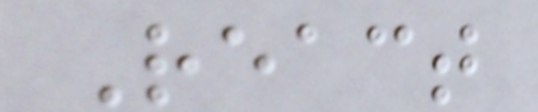React
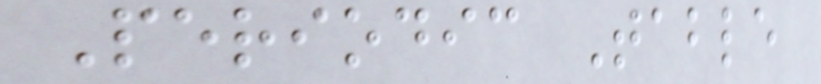Periodic Table
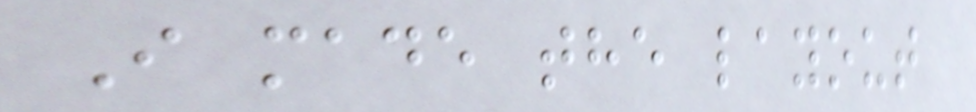I made the layout
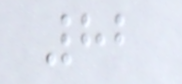82
